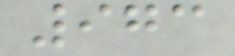973
